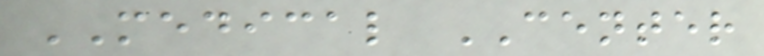MEDICAL CENTER
